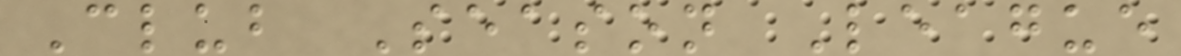Club Season League
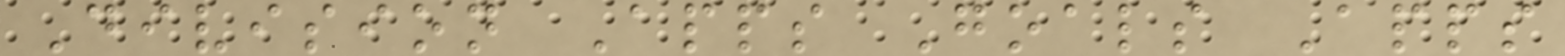Division Apps Goals Apps
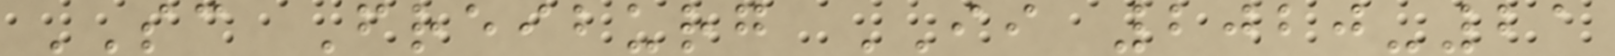SC Freiburg II 2020-21
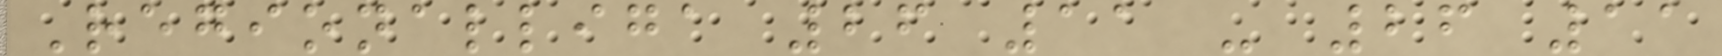Regionalliga 26 11 - 26 11
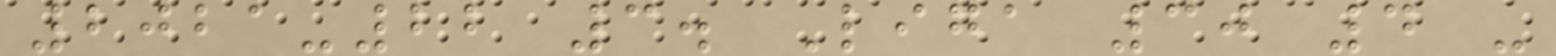2021-22 3. Liga 30 4 -
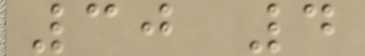30 4
